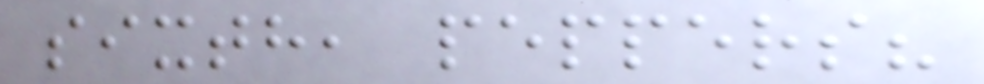sixth, peppers?
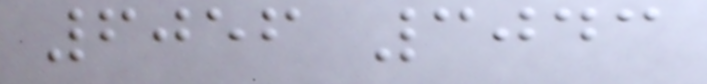6056 3043
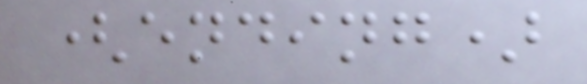(ending)
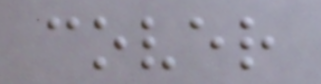cover
